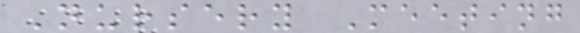Nursery Meeting
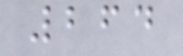264
